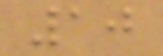10
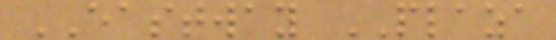EASTWAY PLAZA
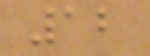12
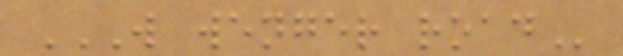W WENGER ROAD
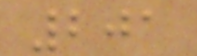201
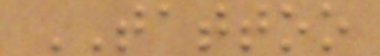TATTOO
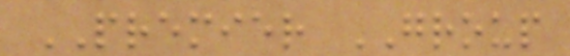PREMIER GROUP
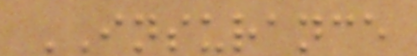INSURANCE
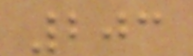203
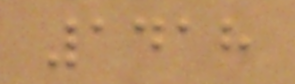1418
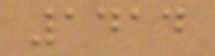1414
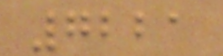7221
